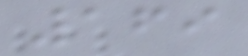169
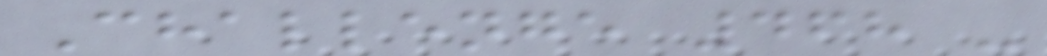Challenge 468 -
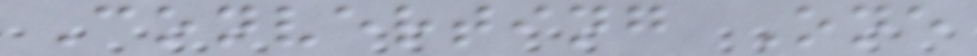Converting One
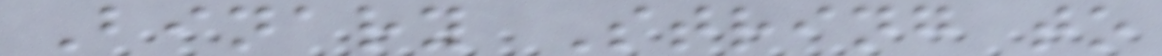Binary String to
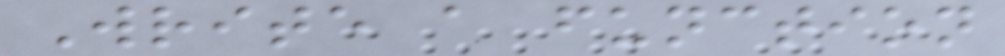Write a function
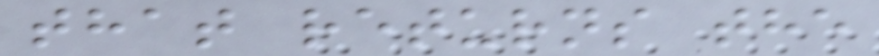that returns the
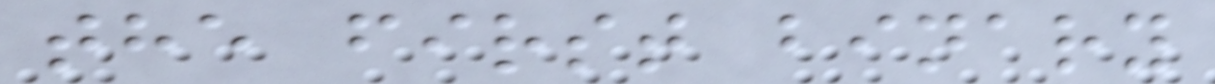the first binary
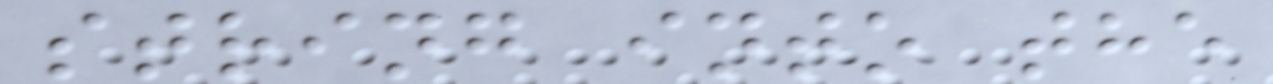string into the
